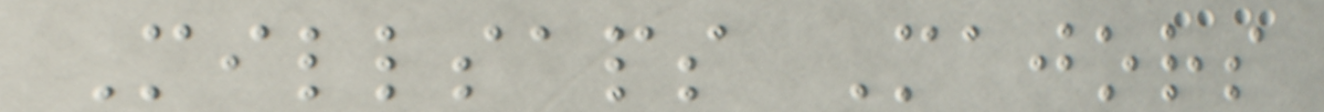Millsaps Majors
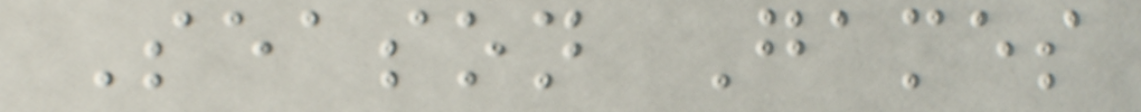Season Games
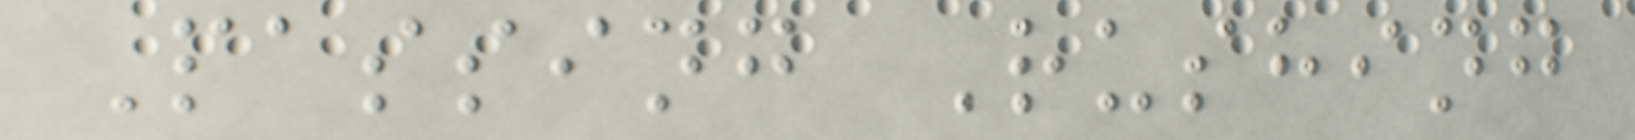Passing Rushing
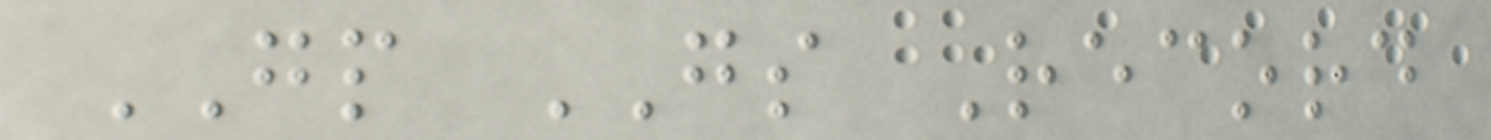GP GS Record
